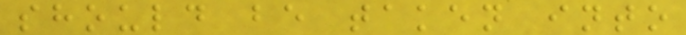should be taken into
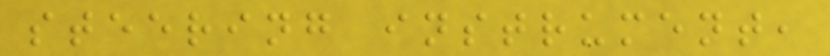steering instrument,
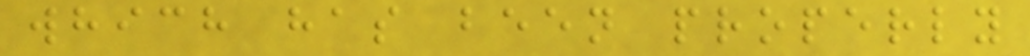which has been properly
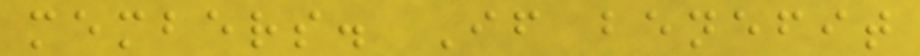members. If benefit
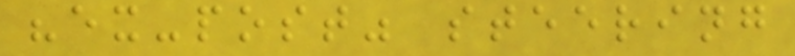"ex-post" steering
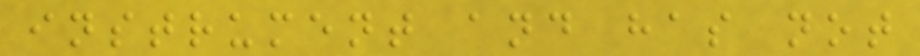instrument and has not
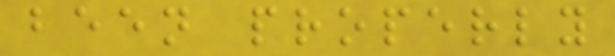been properly
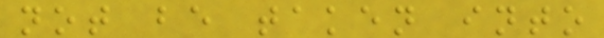not be taken into
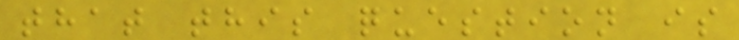that this question is
